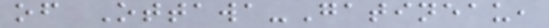of Ottawa-Gatineau,
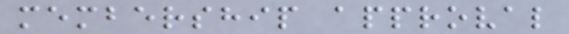membership approval
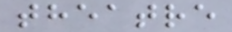theatre
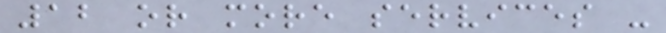12 or more services -
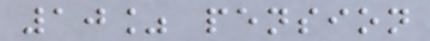10% pension
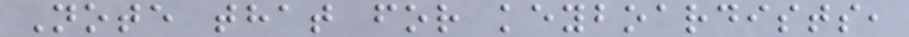Note that for keyboardists,
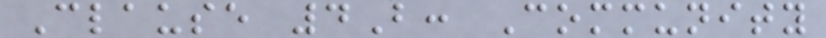Clause 4B: Community
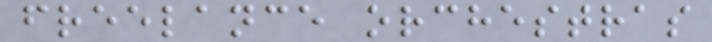freelance orchestras
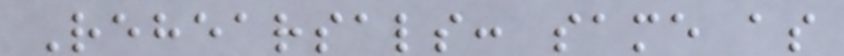Rehearsals: same as
